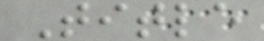Title
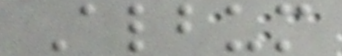Album
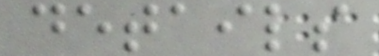details
